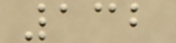132
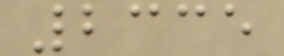2335
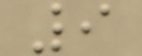9
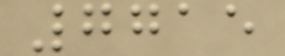7715
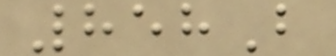858B
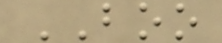BOO
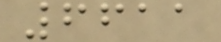6611
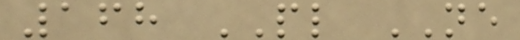168 PL NE
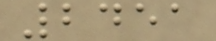2451
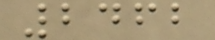2462
